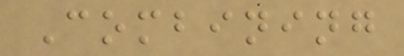Combining
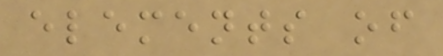elements of
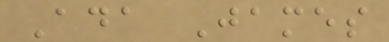Ada James
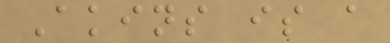Akins is a
